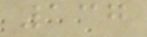137
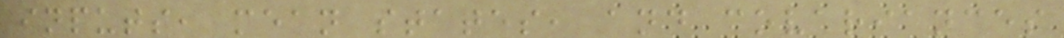inputs, mean states, and covariances
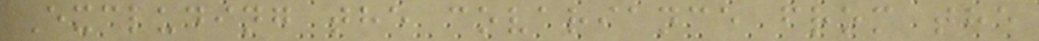Excluding the covariance from the
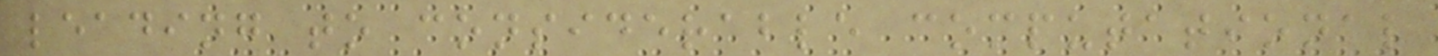leading to considerable computational
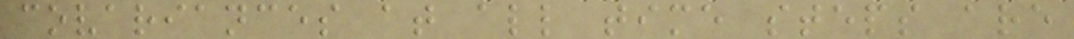covariances at all time steps are
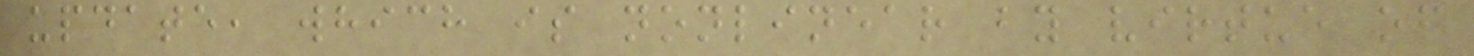update, which is nonlinear by virtue of
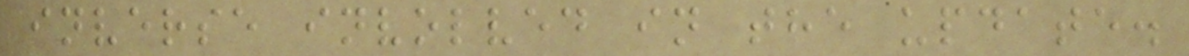inverse involved in the update.
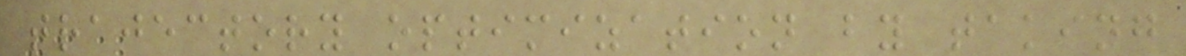trajectory optimization by taking
